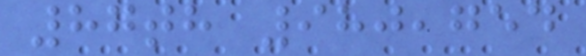87th 980,754
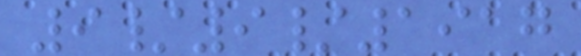9/9/1917
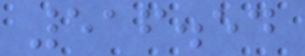516.54
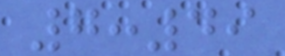7:49
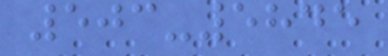503-5845
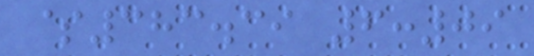$383.39 6:09
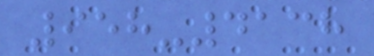958-4138
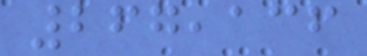267,136
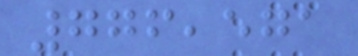776,571
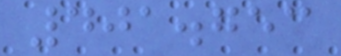401.753
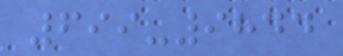699-9844
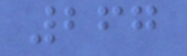267
